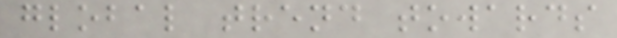global trend towards
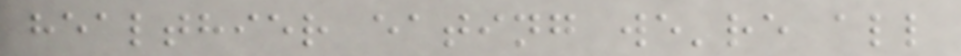healthier eating we're all
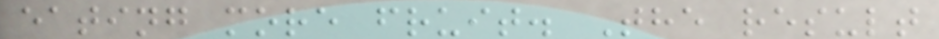eating more fruit. The result
